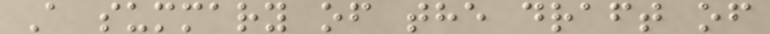A summary of the draft of
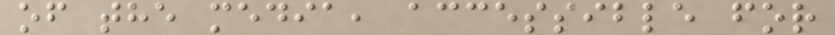of the media, accessible for
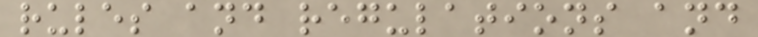rules and regulations and
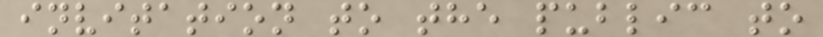invitation to the public to
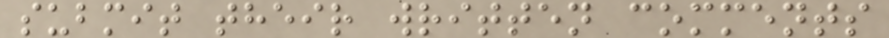submit their written comments
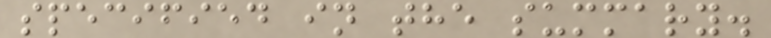specified in the summary.
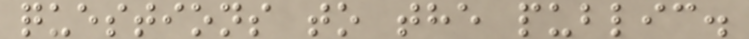questions to the public.
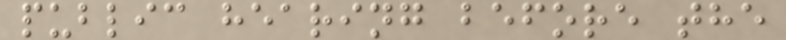public hearing before the
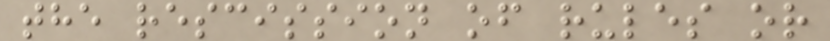the rescission of rules or
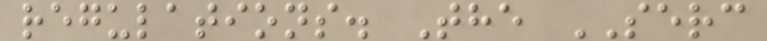regulations. The SERC
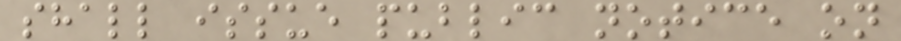shall issue public notice on
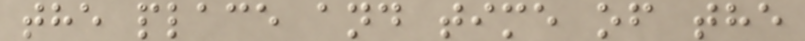the place and time of the
